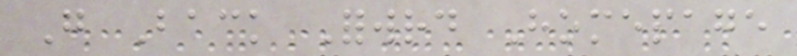Go Back Forwrd Homepage
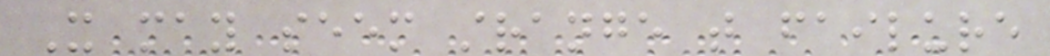It may seem strange that failure
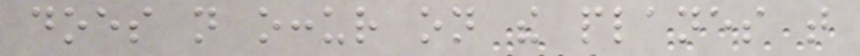does not occur on the planes that
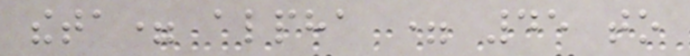theta= alpha = 45 to
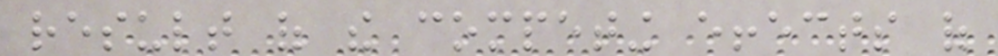result of the competing effects of
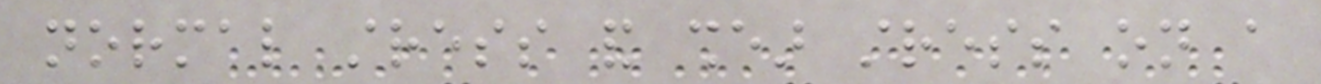normal stress and shear stress on a
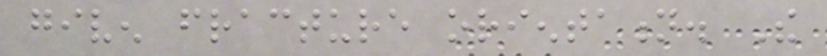given fracture orientation. The
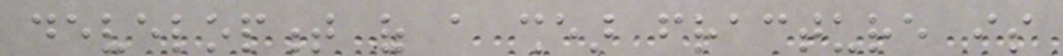development of a shear fracture is
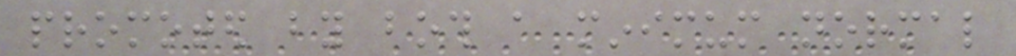promoted by both a minimum normal
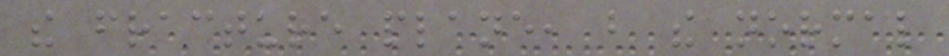the fracture plane, but the normal
